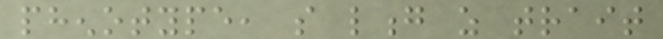phenotype, so long as trait
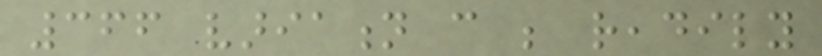366 variation can be readily
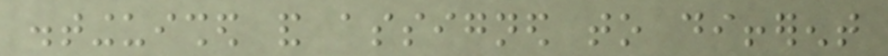distinguished and assigned to different
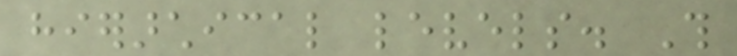hierarchical levels. This
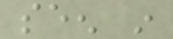seen in
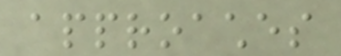approaches
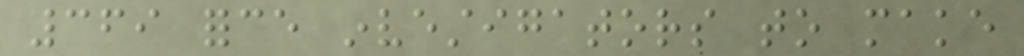369 force investigators to make
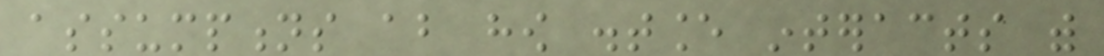assumptions about how distance interacts with
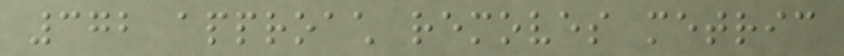372 approach removes metric
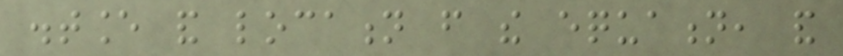distance and location from the equation, and
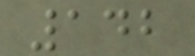142
